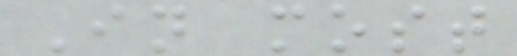In most
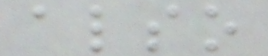also
